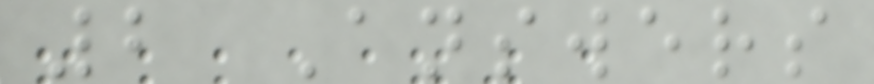2 Answers
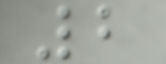2
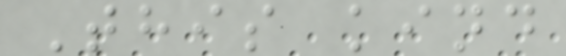This kind
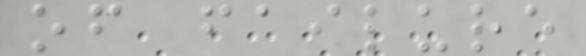of failure
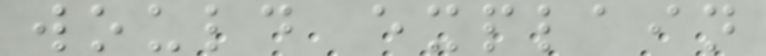would explain
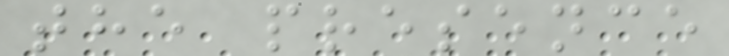the presence
